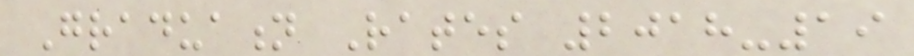Graduation Rates 2018-19
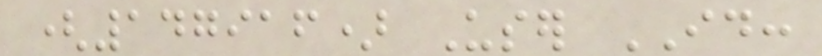(147916) User ID:
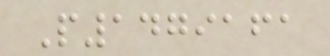P1479161
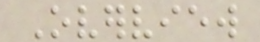Overview
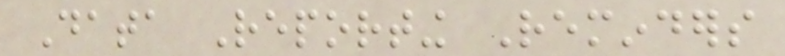Data Reporting Reminders
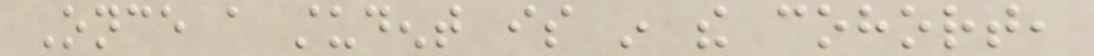Once a student is in the cohort,
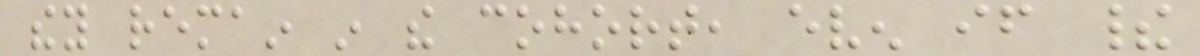they remain in the cohort, even if their
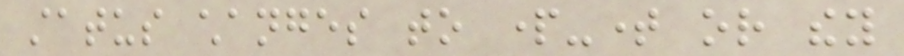status changes to part-time or they
